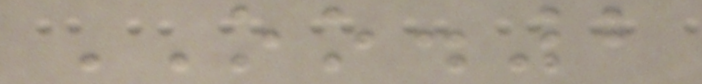OO.2
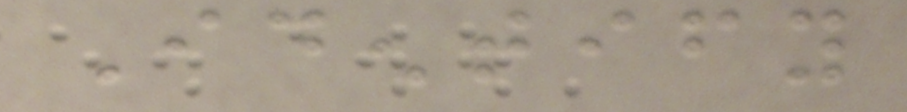Identify
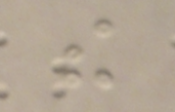the
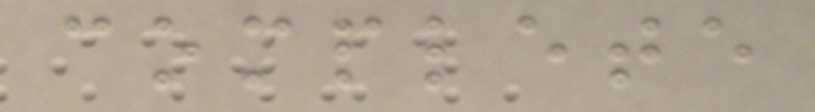complete
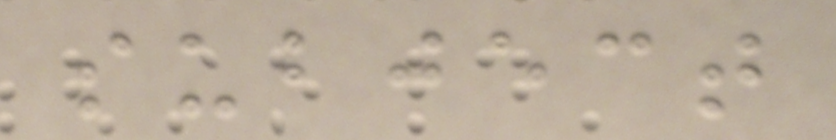subject
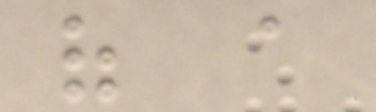of a
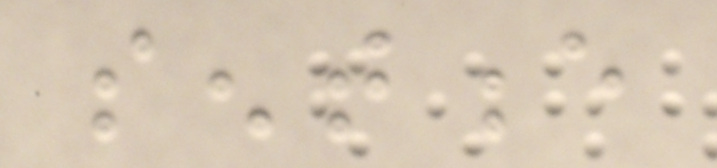sentence
